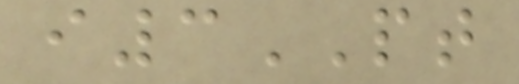i3PT
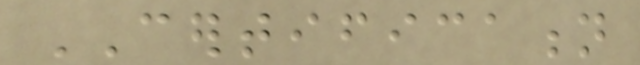CERTIFICATION
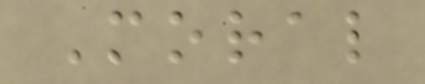Moral
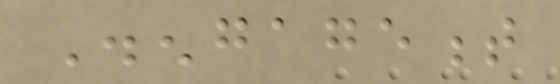Disengagement
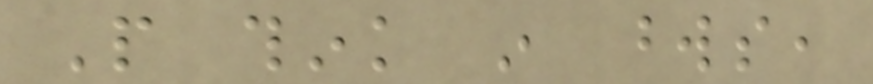People think in words,
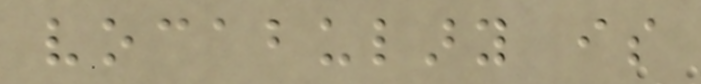vocabulary is
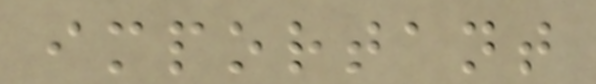important
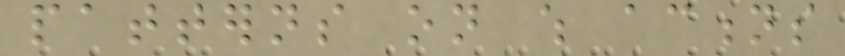patterns on which actions
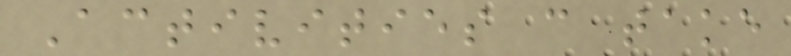Activities can take
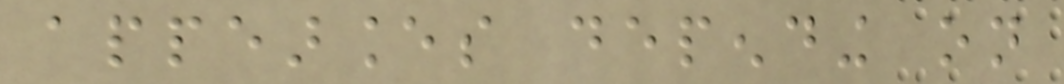appearances depending on
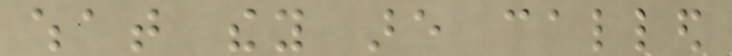what they are called
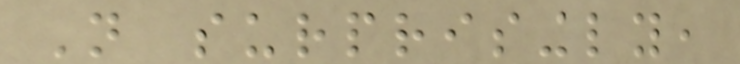Not surprisingly,
